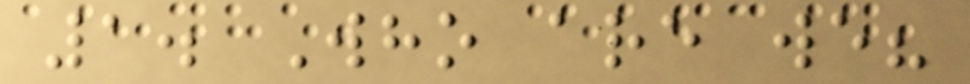1. Who are we?
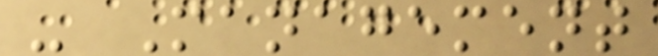- Management
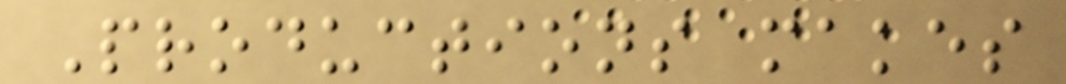Productions makes
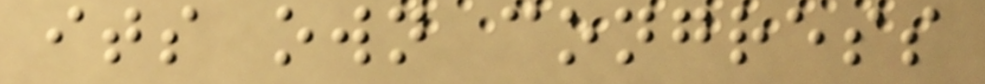its own congress
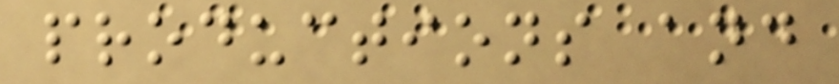productions and
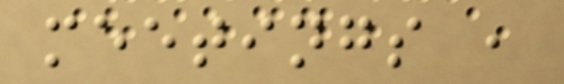meetings ,
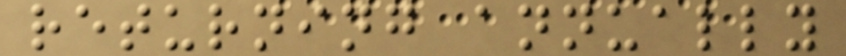returning annually
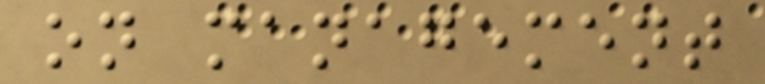on management
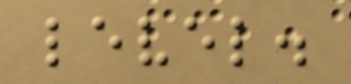level.
